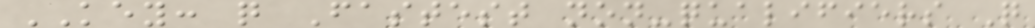KEY: q Fastest non-qualifiers Q
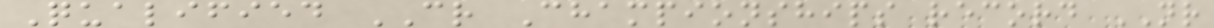Qualified CR Championships record NR
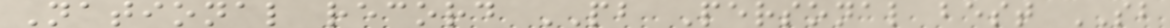National record PB Personal best SB
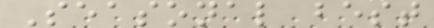Seasonal best
